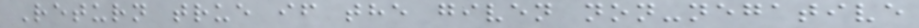Return true if the given non-negative
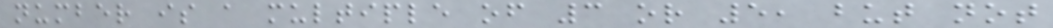number is a multiple of 3 or 5, but not
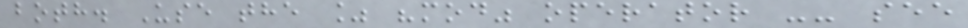both. Use the % "mod" operator -- see
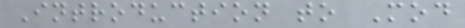Introduction to Mod
